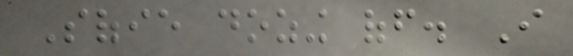Sofie dozing off. I
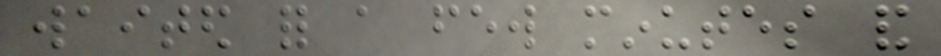waited for a few minutes and
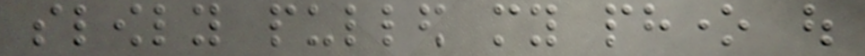slowly pulled my phone out
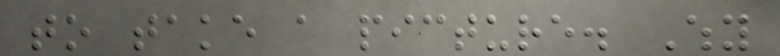to take a picture. Why
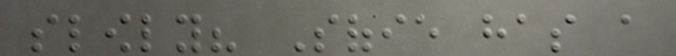slowly? Sofie has a
